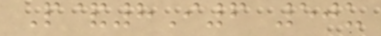P&8I6 50u
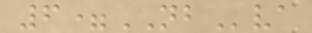6=NBva
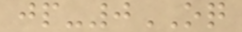jp-0OQ
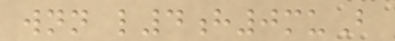wnn l4h0muB
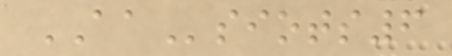AAsiots6
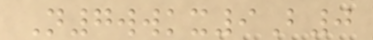N7wwkx9B0
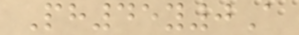Ph45y0A
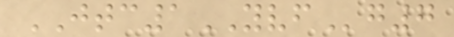JTC1YVFg7
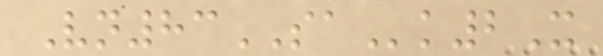Vn83SAk2X
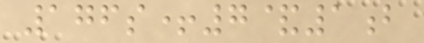176s+7&1b
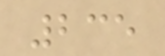235
